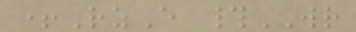+RzE #WR
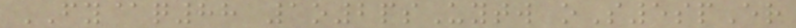FY@q88 1o2psUytw oS5spEr
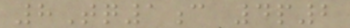8Tq1c 4p2
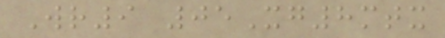Wr9 05Xg8mtx
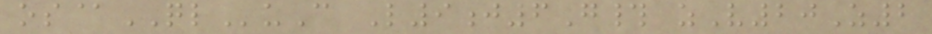os@QLuC L9j6G# zV20Z2
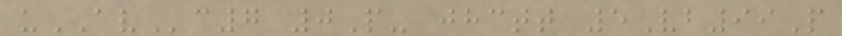uAVc7 0P- jhctt 5Vb99P
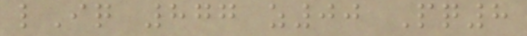lIq 877 z00 Pq8
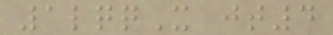1lqqX jt4
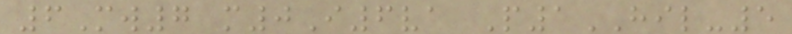6Mw7 m0I6va P1HIL-5
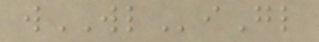wWLiGl
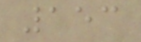153
